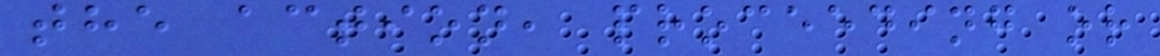the action, proceeding or
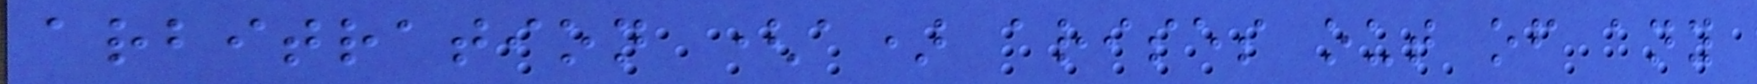arbitration (a) arises out of any
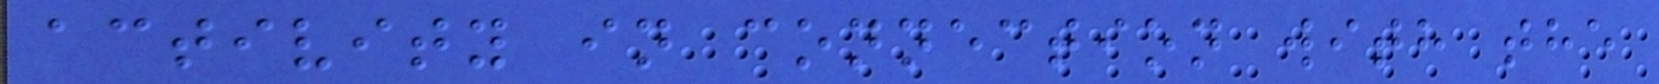activity in connection with the
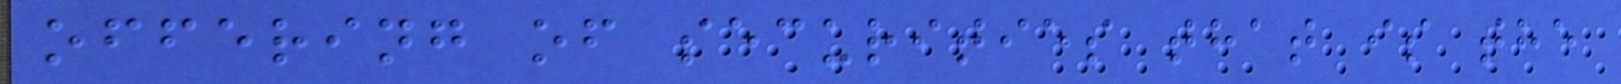offering of securities that is the
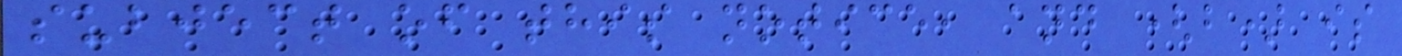subject of this notice, and (b) is
